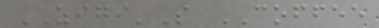ZIGI'S COFFEE
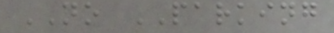NO PARKING
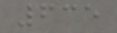635
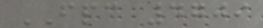FPC 4709
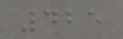425
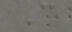C
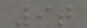9t
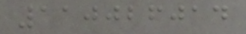110026014
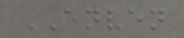ENVEN
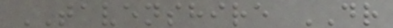TAVENSHIRE DR
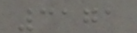3171
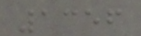1356
